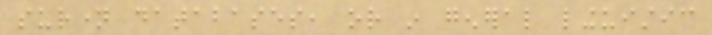surname databases, or in general linguistic
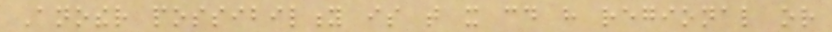Another possibility is that it could have regional or
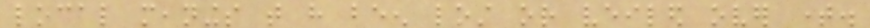local meanings that have been lost or veiled over time.
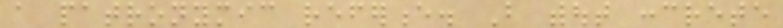a patronymic reference. But without concrete
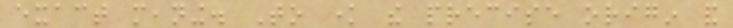exact meaning. To know the precise origin and
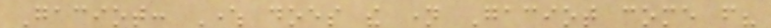Gaciot: Where does the name Gaciot come from?
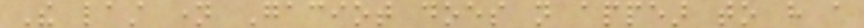The last name Gaciot does not appear to have a
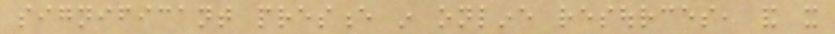significant presence in online resources, and it
